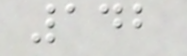142
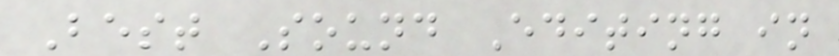Best Sound Editing in
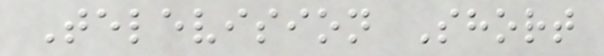Television Short
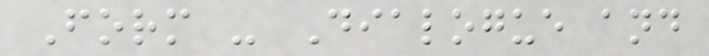Form - Dialogue and
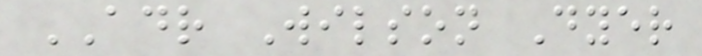ADR Wilson Dyer
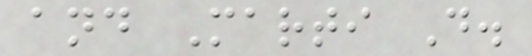and Marti D.
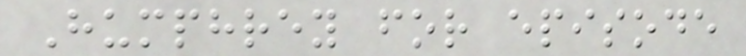Humphrey for episode
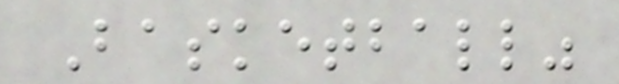Basketball"
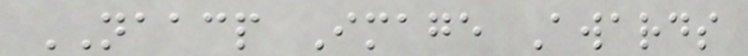NAACP Image Awards
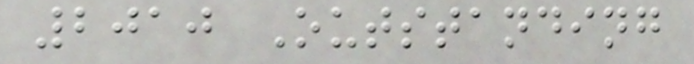2010 Outstanding
